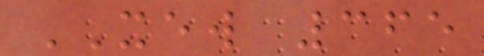XEW 365
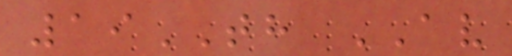19TH AV
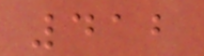412
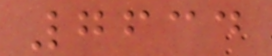7634
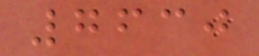7630
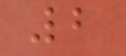2
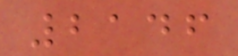2146
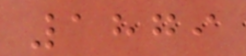1879
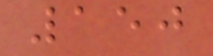150
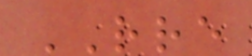RRE
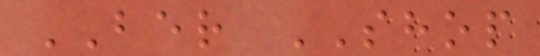BER SHOP
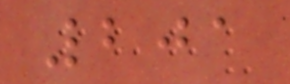201
